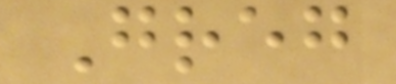Greg
